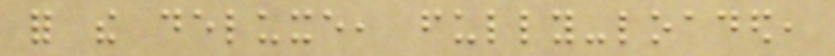for the deluxe, fully-loaded,
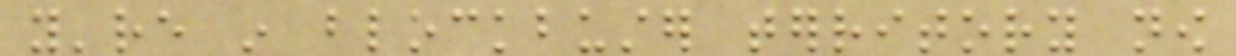you're in blockbuster territory now
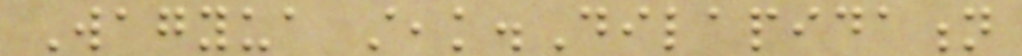Wagyua steak.Dilapidation
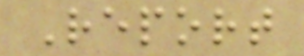Report
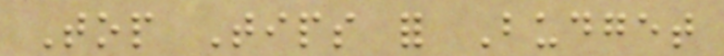Top Tips for Budget
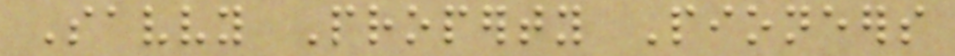Savvy Property Pioneers
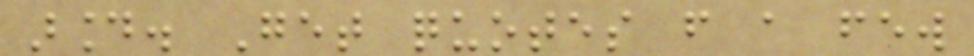around. Get quotes from a few
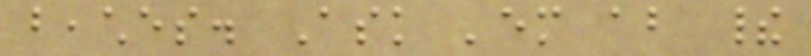beaches. Ask 'em about their
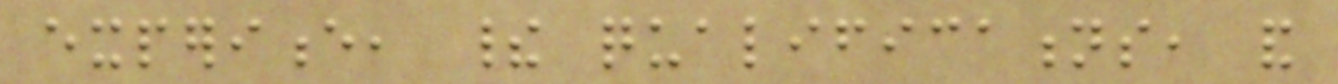experience, their qualifications, and
